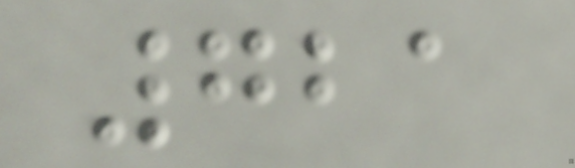721
